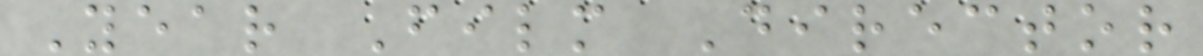Year Film Director
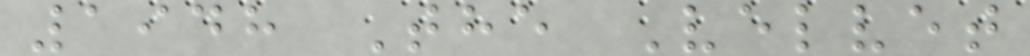1948 The Velvet
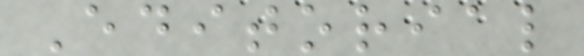Editorial
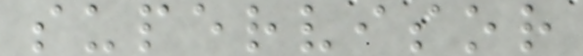supervisor
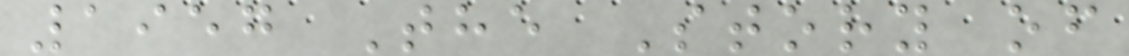1957 The Story of
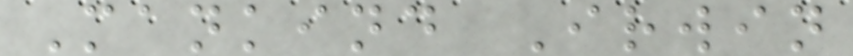Mankind Irwin
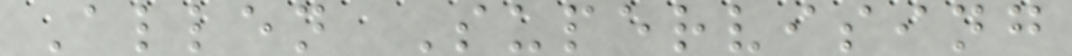Allen Supervising
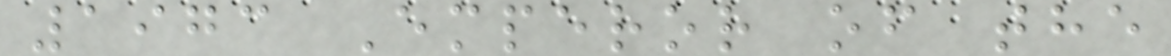1973 Emperor of the
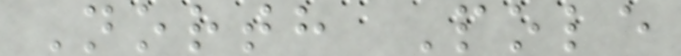North Pole
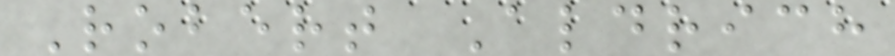Robert Aldrich
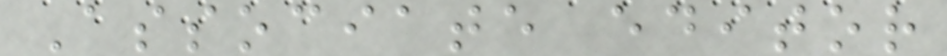Associate editor
